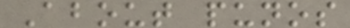About punos
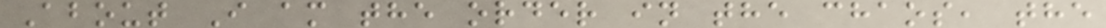About I am the order in the chaos, the
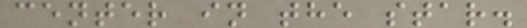center in the star.
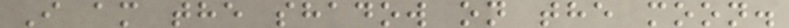I am the shadow on the moon.
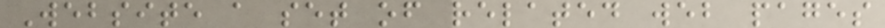Website a set of related web pages
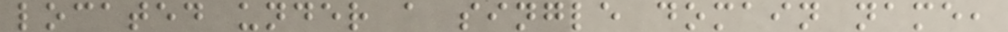located under a single domain name,
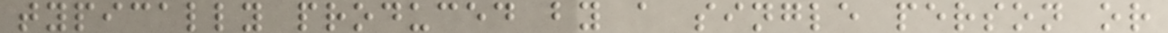typically produced by a single person or
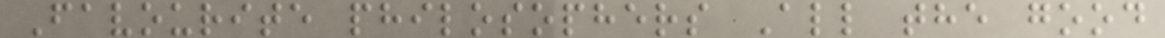Favourite philosophers All the good
